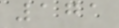171
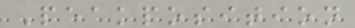Peakposition
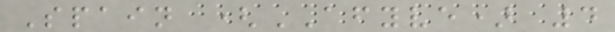Spain (AFYVE) 4
